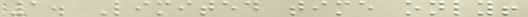1. Limited time only!
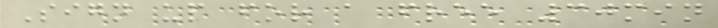Sign up for a free 30min
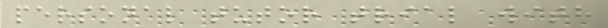personal tutor trial with
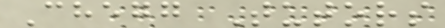Chegg Tutors
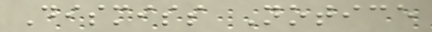Dismiss Notice
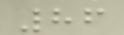86
